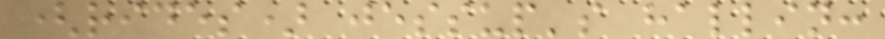(rides) jessup's hallin:
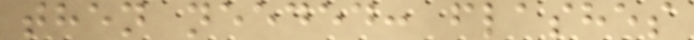then needed: flashes
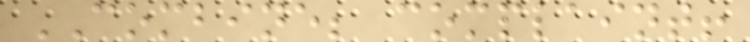COMBINE; complaint!
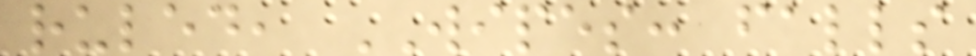ruled, WIPES: falls
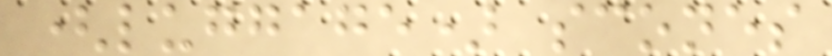(luggage) scones
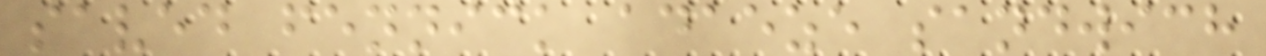saved fennick adaeze sandwich
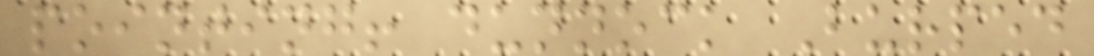pointing! dunnock Burped
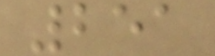251
